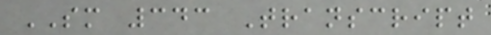SM 343 Transcript
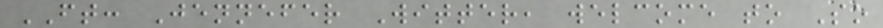FT: Jennefer Witter, welcome to So
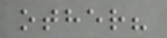other?
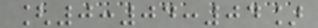[0:04:04]
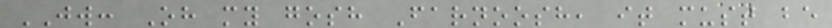JW: Oh my gosh Farnoosh, it must be
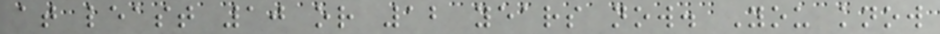at least 10 or 12 years now. You know
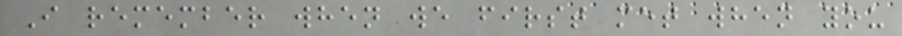I remember when we first met when you
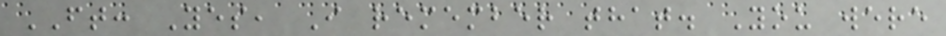FT: Yes, I remember that. You were
